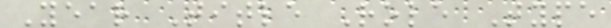Year Title Role Type
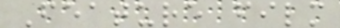Feature film
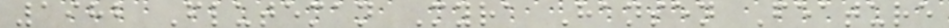1982 Fluteman Myra Hansen Feature
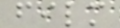film
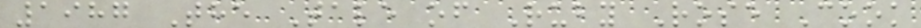1987 The Tale of Ruby Rose Cook
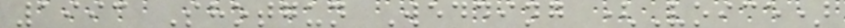1993 Shotgun Wedding (Voice)
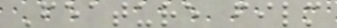Feature film
